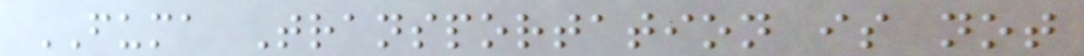FUMA Transportation is not
